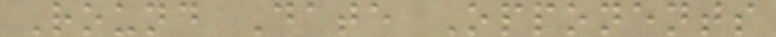Round Date Opponents
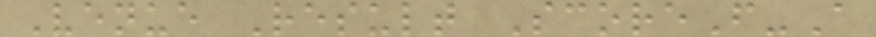Venue Result ScoreF-A
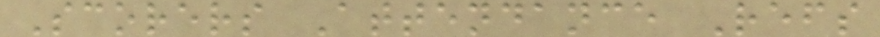Scorers Attendance Refs
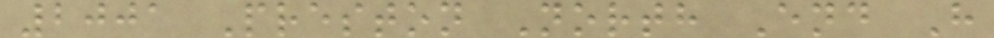2001 Preston North End H
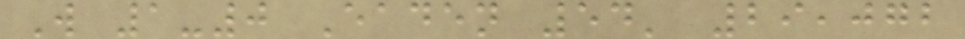W 1-0 Eaden 54' 29,072
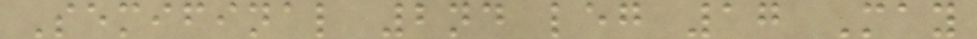Semifinal 2nd leg 17 May
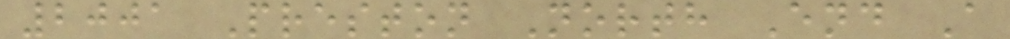2001 Preston North End A
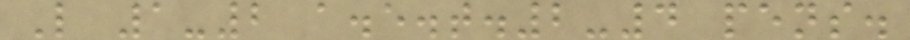L 1-2 a.e.t.2-4 pens.
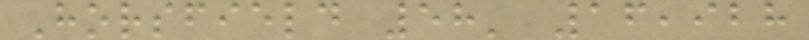Horsfield 58' 16,928
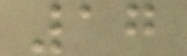17
